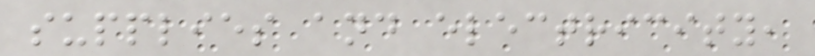supplies and electricity,
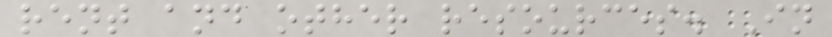rent and other resources. In
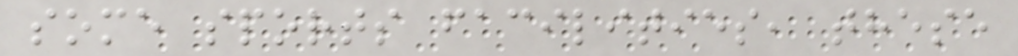some sports facilities, these
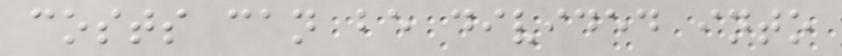costs can be divided into
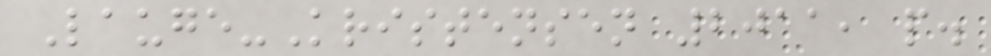Lauge-Kristensen 2011, p.
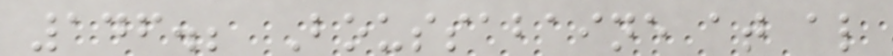146.; Boussabaine at al
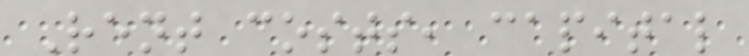Rent costs, capital
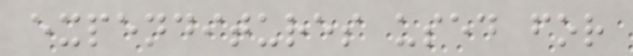expenditures used for
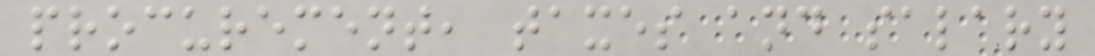procurement, taxes and salary
